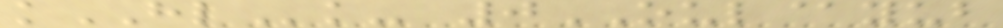kHLk- 0OUL@yub
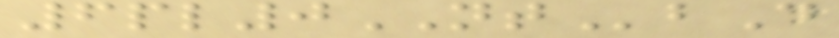6pl0NTbD
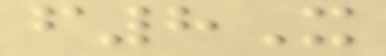f8X
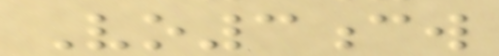Vo3cw
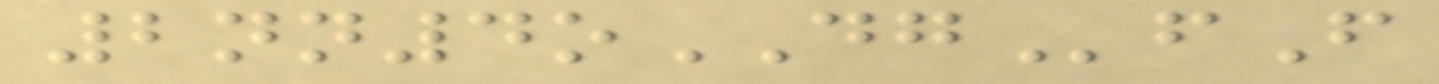2nn4oDGfF
